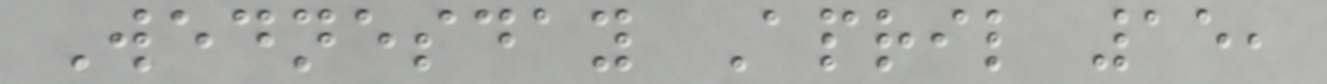Wednesday April 15,
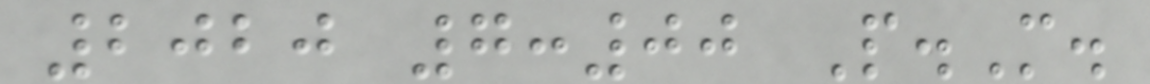2020 7:00 P.M.
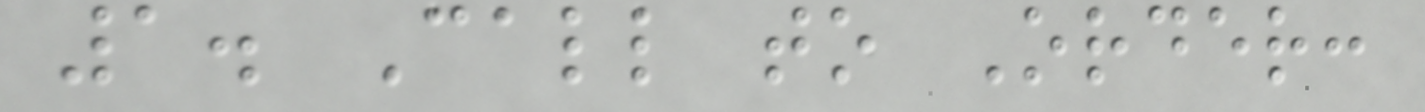1. Call to Order:
